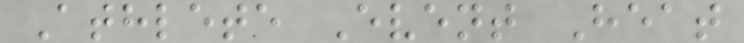Athlete Event Heat
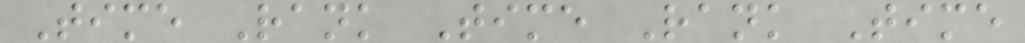Time Rank Time Rank Time
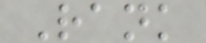Rank
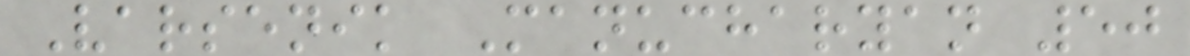Varsenik Manucharyan 50
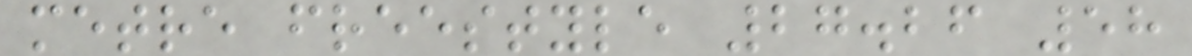metre freestyle 27.26 58
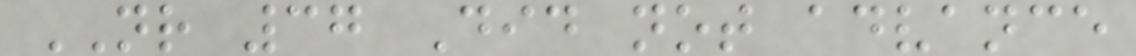NR 37 Did not advance
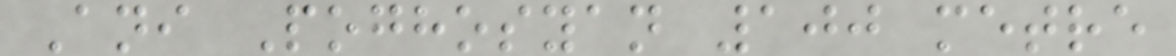Ani Poghosyan 100 metre
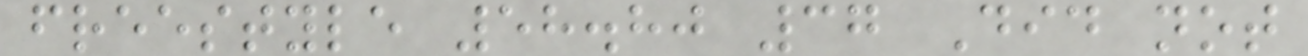freestyle 58.80 37 Did not
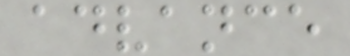advance
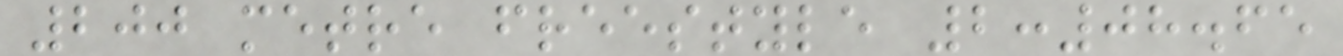200 metre freestyle 2:08.65
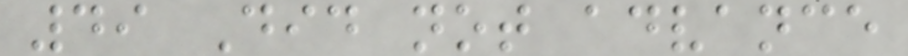49 Did not advance
